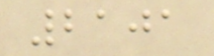2101
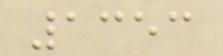1353
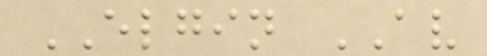ELGIN AV
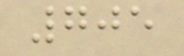705
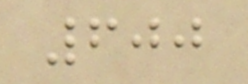600
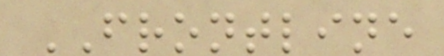FRONTLINE
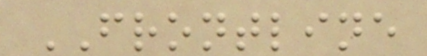FRONTLINE
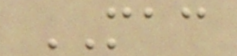MAC
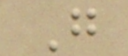G
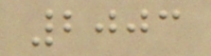2003
